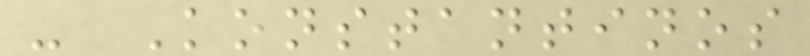- Konstantinos
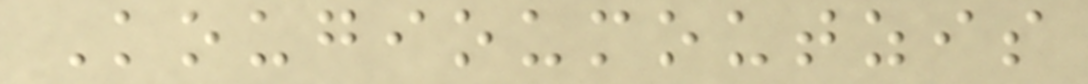Kougioumoutzis
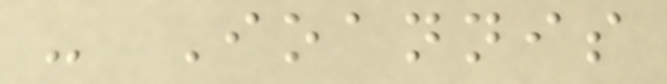- Ioannis
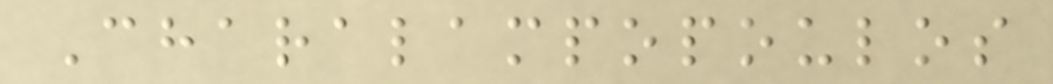Charalampopoulos
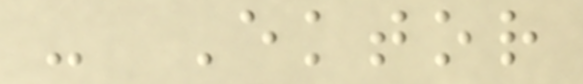- Ektor
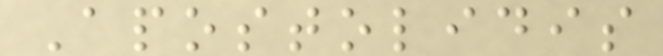Apostolidis
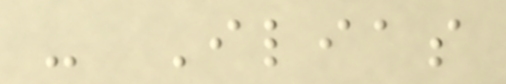- Ilias
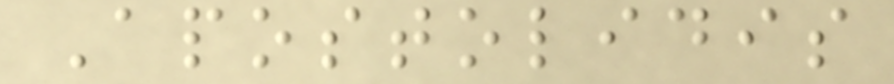Apostolidis
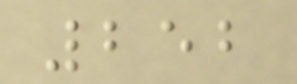252
